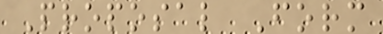Proposal Form
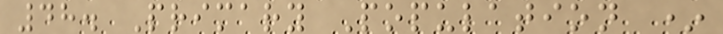48. Primary Population *
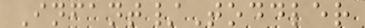Infant/Toddler
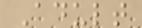Adult
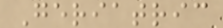Geriatric
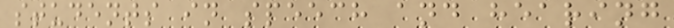students in speech and hearing
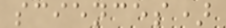sciences)
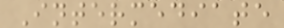Intermediate
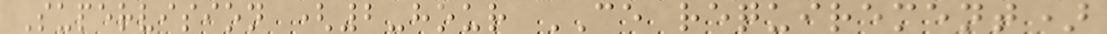Supervision (2-hour CE requirement)
